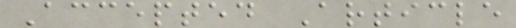Accepted Article
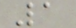1
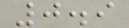0.9
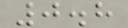0.8
